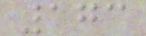173
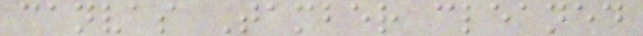canvas Tamber cleaned
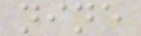nine
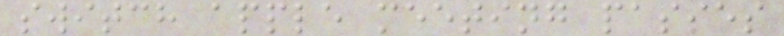switch apple meeting passes
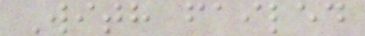With failed
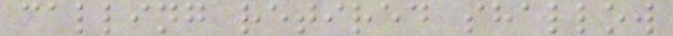calling retired shallow
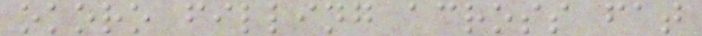okoro filling across fat
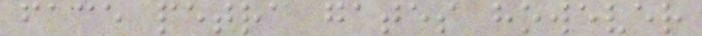face petra gates however
